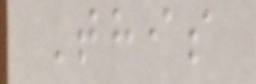This
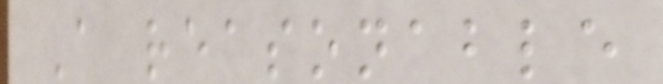A reasonable
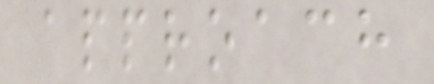approach
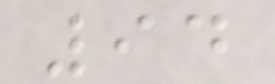94
